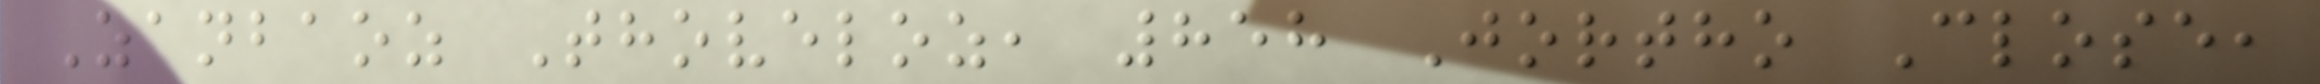Zanbaoz Thoveloz, 858 Jortho Close,
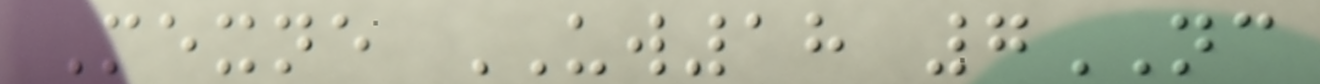Mexne UW18 7NC
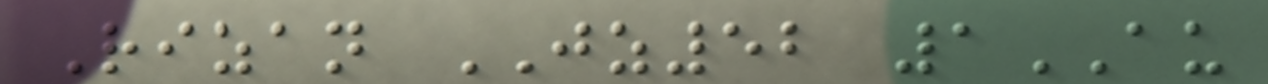Rizan JZ52 1AU
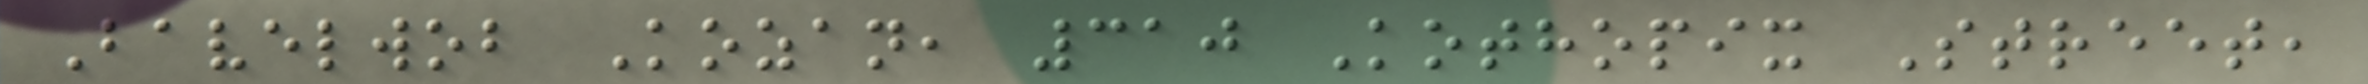Bavelwob Kozan, 310 Kothopix Street,
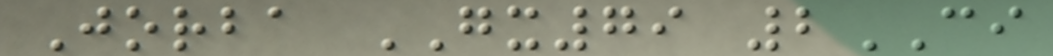Jorba GX79 2CI
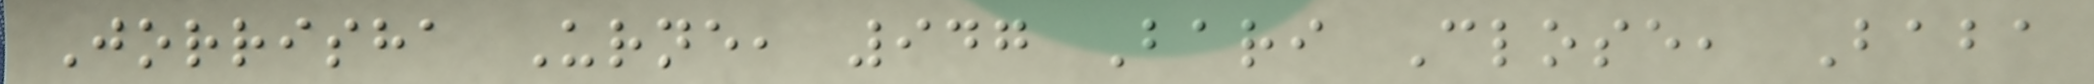Jorrisha Urne, 947 Bari Close, Baba
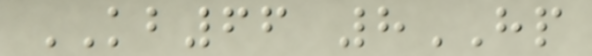KB66 8HP
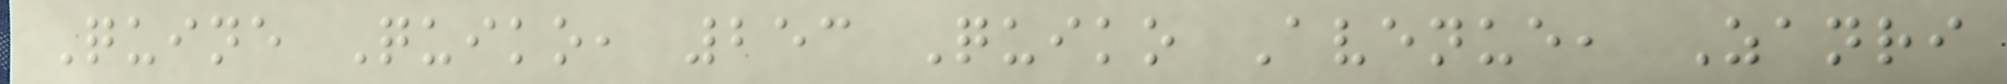Quine Quiko, 253 Quiko Avenue, Zanri
